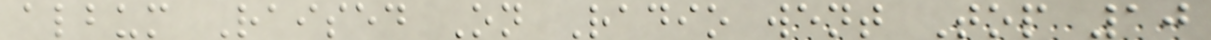album Raised On Radio went Top 10
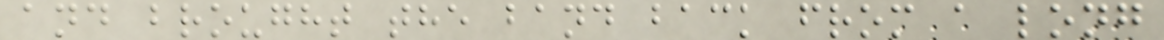and brought the band back from a long
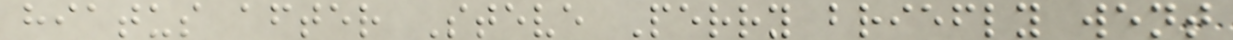hiatus after Steve Perry briefly went
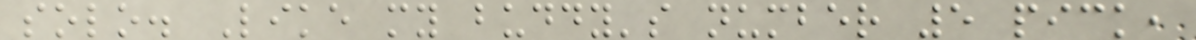solo. Like my buddy's number 5 pick,
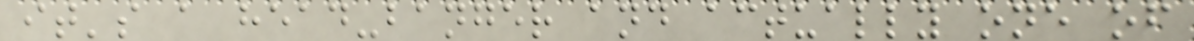it's a head-banger and actually one of
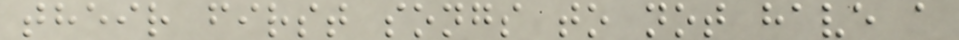their first songs to not have a
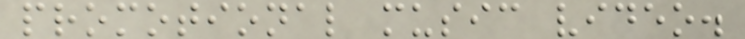promotional music video.
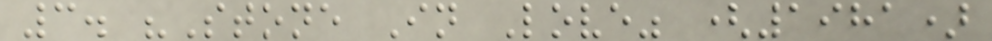3. "Stone In Love" (1981)
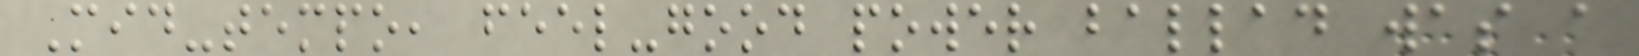Mid-tempo, feel-good power ballad was a
